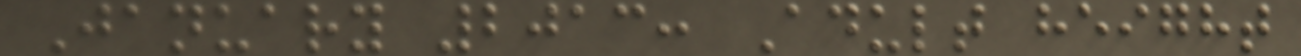January 2013: Adult height
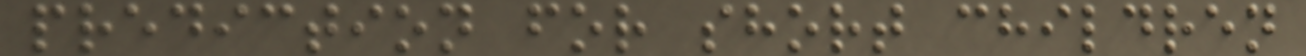prediction for short children
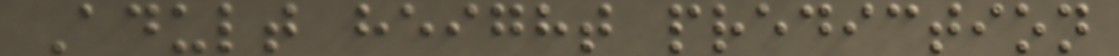Adult height prediction
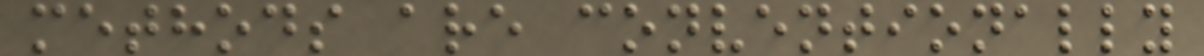methods are conventionally
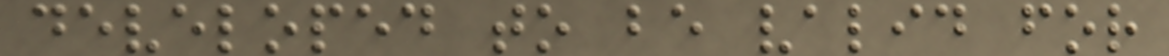developed to be valid for
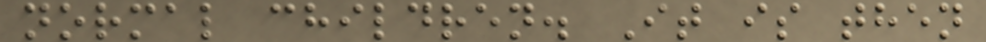normal children. It is then
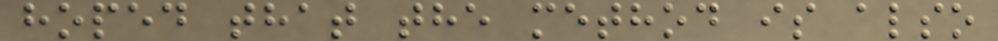hoped that the method is also
